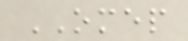OMEP
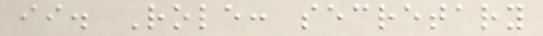ii. Role: secretary
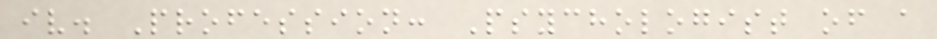iv. Profession: Psychologist of a
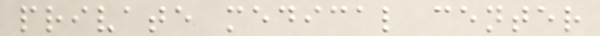private medical center
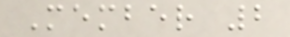Member 2
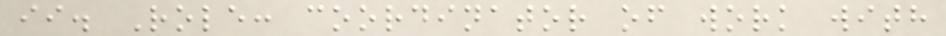ii. Role: coordinator of work with
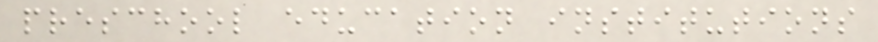preschool education institutions
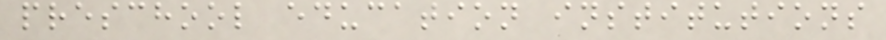preschool education institutions
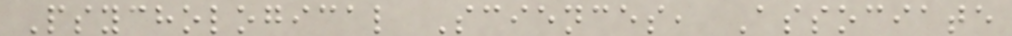Psychological Sciences, Associate
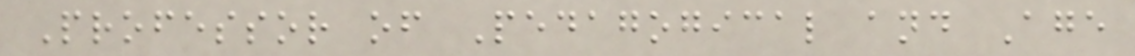Professor of Pedagogical and Age
